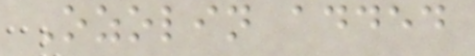Ozolin added
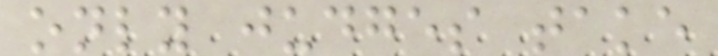only judges take
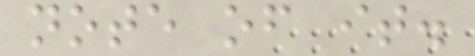note of it.
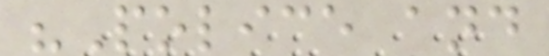"Police and
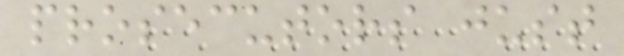prosecutors just
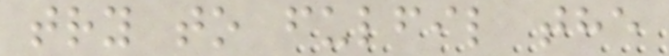try to fulfil the
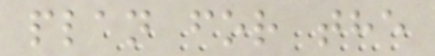plan for the
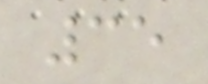35
